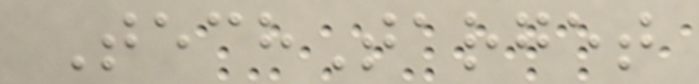TechTarget
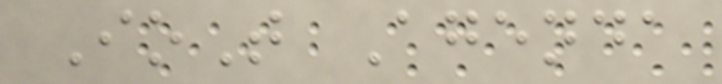IoT Agenda
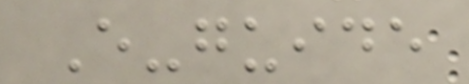E-guide
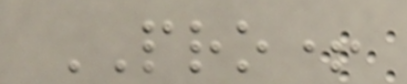PRO+
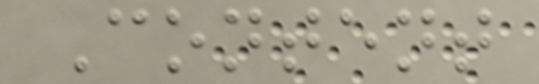Content
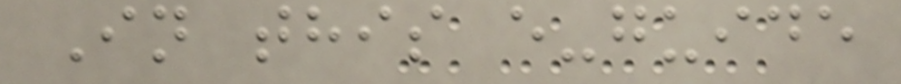In this e-guide
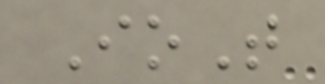IoT
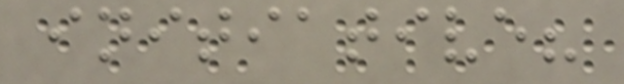initiative?
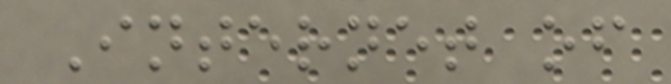Internet of
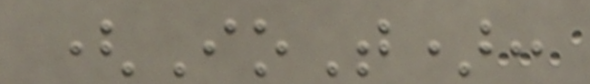(IoT):
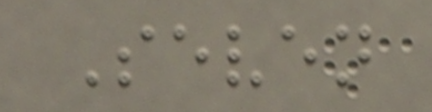Seven
